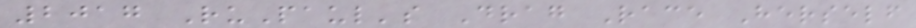2017 RuPaul's Drag Race Herself
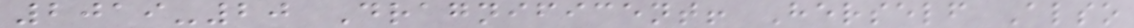2019-20 Dragnificent! Herself Also
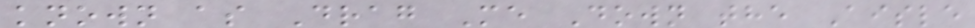known as Drag Me Down the Aisle
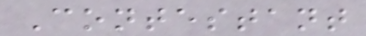Contestant
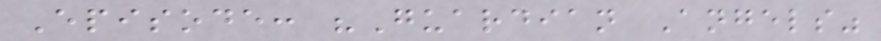Episode: "Guardian Angels"
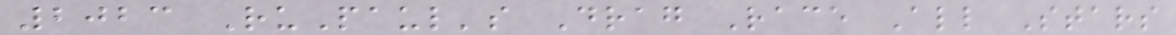2023 RuPaul's Drag Race All Stars
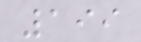199
